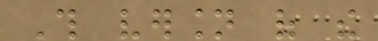This version of the
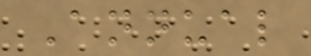Annual
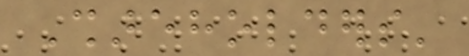Shareholders'
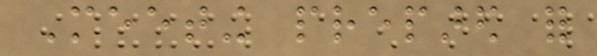Meeting prepared for
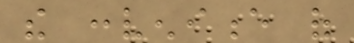the convenience of
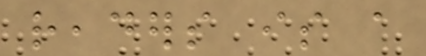readers is a
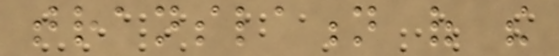translation of the
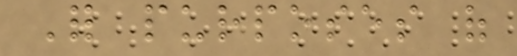For purposes of
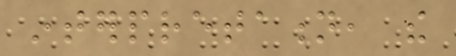interpretation, the
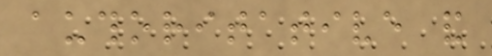authoritative and
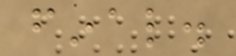final.
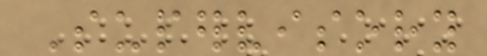Supervisory
